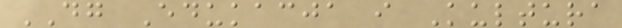DG Edukacja i Kultura
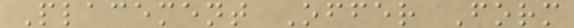Placement Offer Form
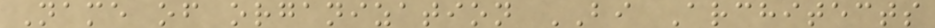Name of organization BI Architects
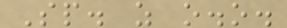Sp. z o.o.
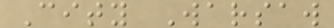City Warsaw
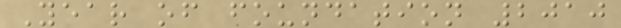Year of foundation 2010
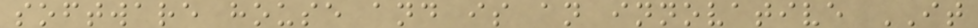software house and is an innovative IT
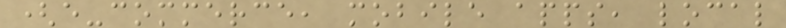(e-commerce, mobile apps, local
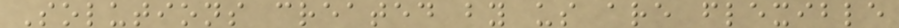Solutions created by us are flexible
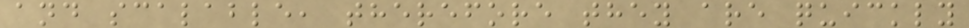and scalable, therefore they are quickly
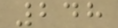248
